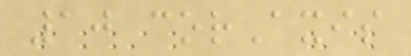10 corAxis
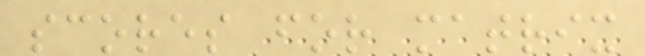scores for matrix
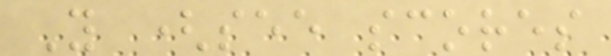Y (see scores
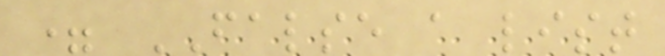= FALSE a list
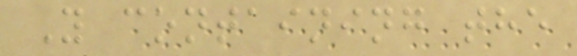Y containing the
